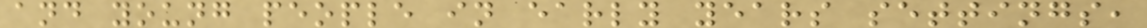and young people in early years settings,
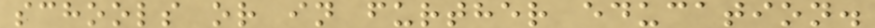schools or in further education.
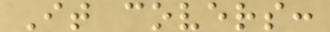It covers:
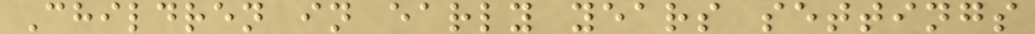Children in early years settings
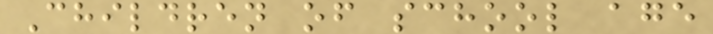Children of school age
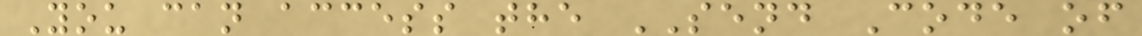You can access the SEND Code of
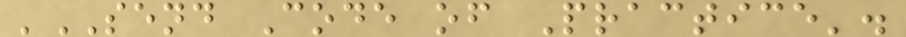'SEND Code of Practice'.
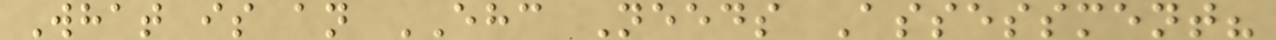What is an EHC Needs Assessment?
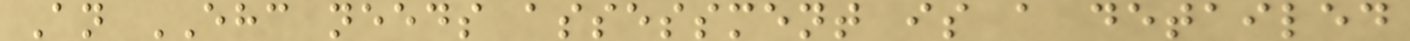An EHC needs assessment is a detailed
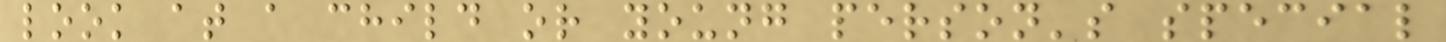look at a child or young person's special
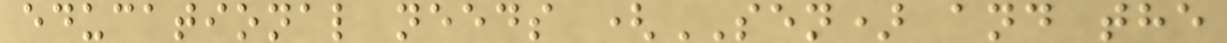educational needs (SEN) and the
